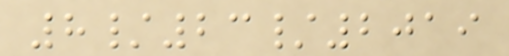8/23/2019
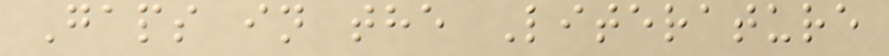Gaps in the Literature
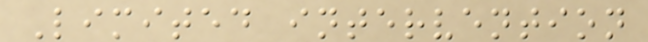Limited intervention
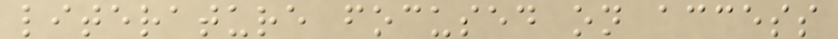literature focused on access
